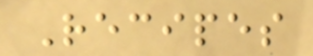Recipes
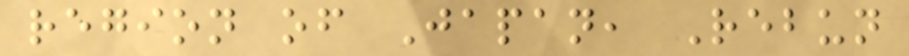region of Japan, Rebun
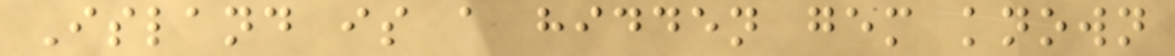Island is a hidden gem known
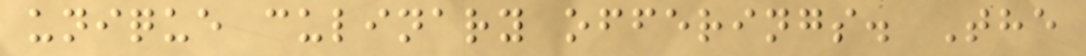unique culinary offerings. The
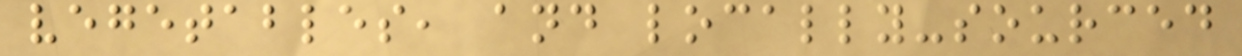vegetables, and locally-sourced
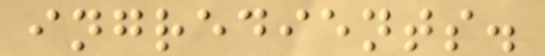ingredients.
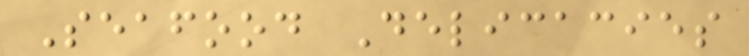Seafood Delicacies
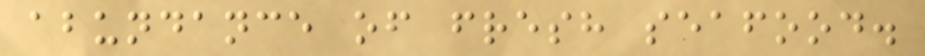abundance of fresh seafood.
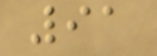91
